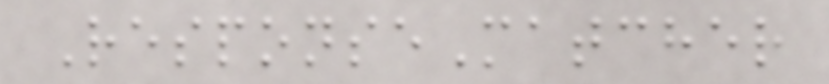ResponseMatcher
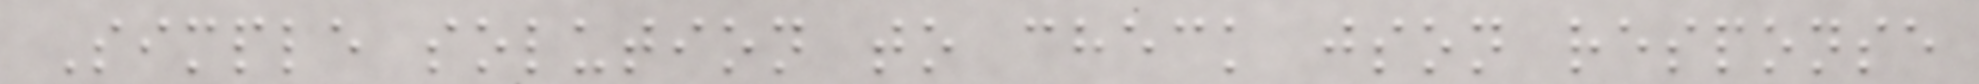Simple solution to check json response
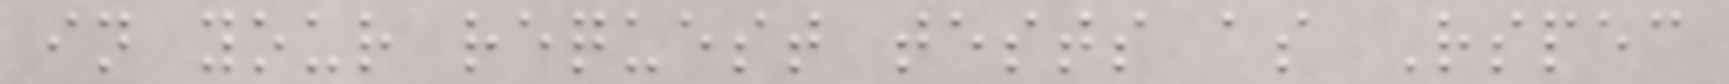in your request tests as Rspec
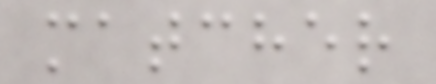matcher
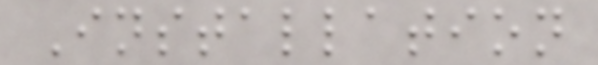Installation
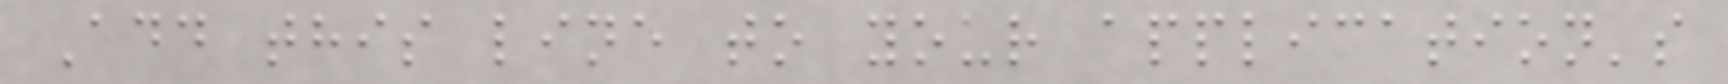Add this line to your application's
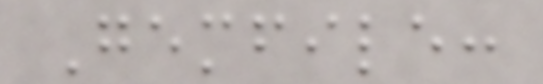Gemfile:
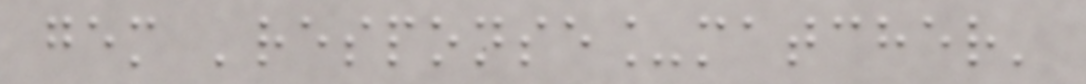gem 'response_matcher'
